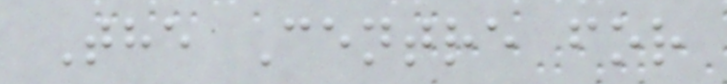The Centre for
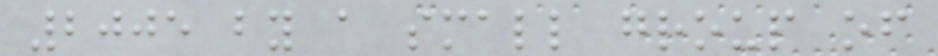2005 by a small group of
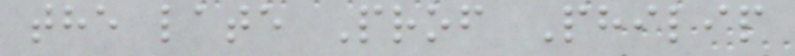the late Prof Philip
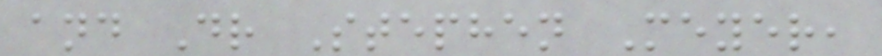and Dr Stephen Meyer,
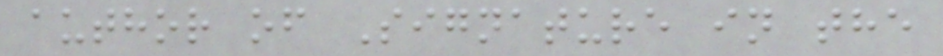author of Signature in the
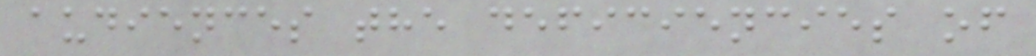audiences the deficiencies of
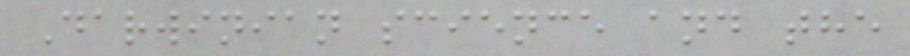Darwinian science and the
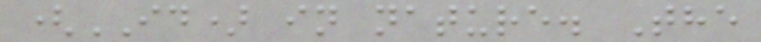(ID) in nature. The
